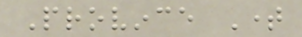Province Time
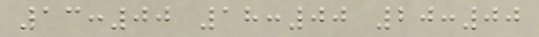13:00 18:00 20:00
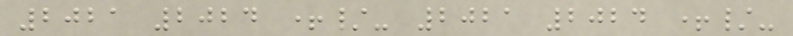2021 2024 +/- 2021 2024 +/-
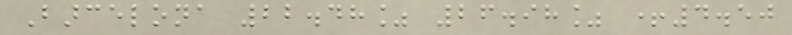Barcelona 22.48% 26.98% +4.50
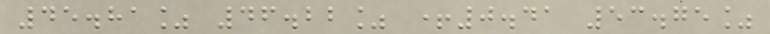45.81% 46.22% +0.41 53.75%
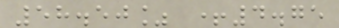58.50% +4.75
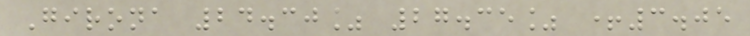Girona 24.30% 27.35% +3.05
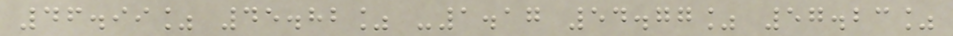46.99% 45.82% -1.17 54.77% 57.23%
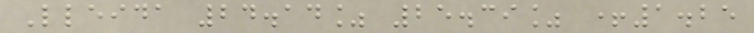Lleida 24.14% 25.39% +1.25
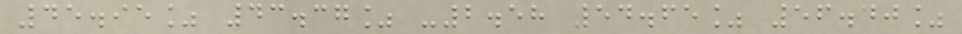45.95% 43.37% -2.58 54.65% 56.40%
